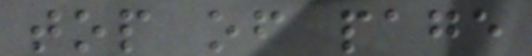top of page
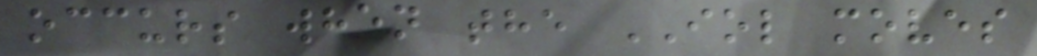occurs when the IOL moves
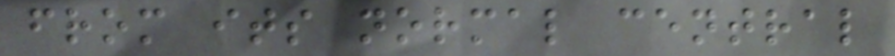from its normal central
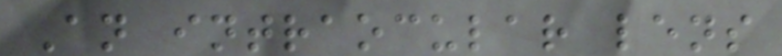An intraocular lens
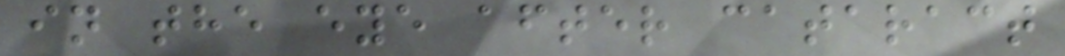in the eye after cataract
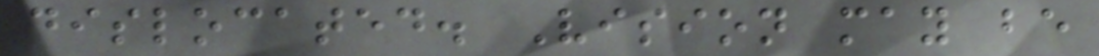dislocated. Vision may be
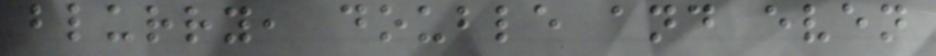blurry, double and even
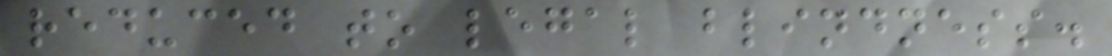reduced to legal blindness.
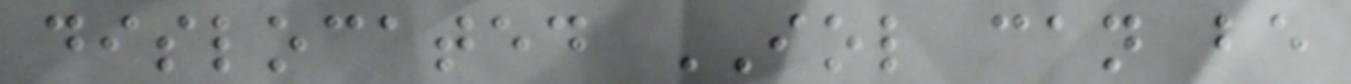dislocated IOL can be
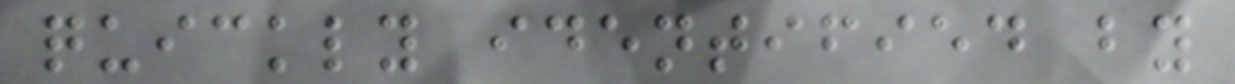quickly identified by
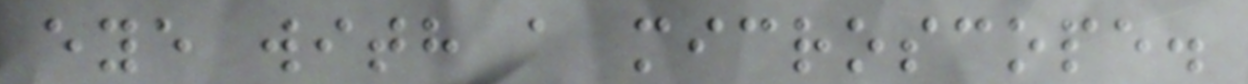eye with a microscope.
